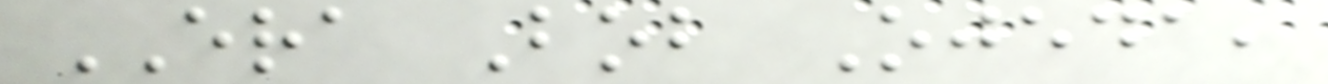ERA Bob Ojeda,
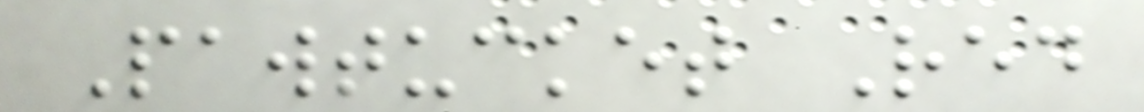Pawtucket Red
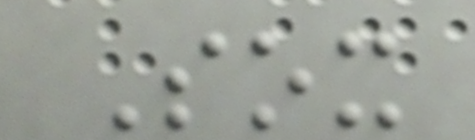Sox
